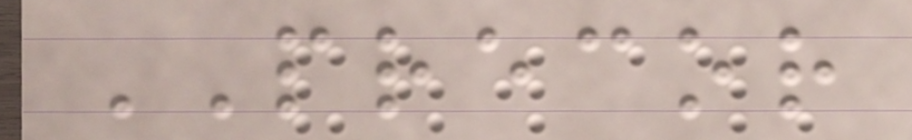PRECOR
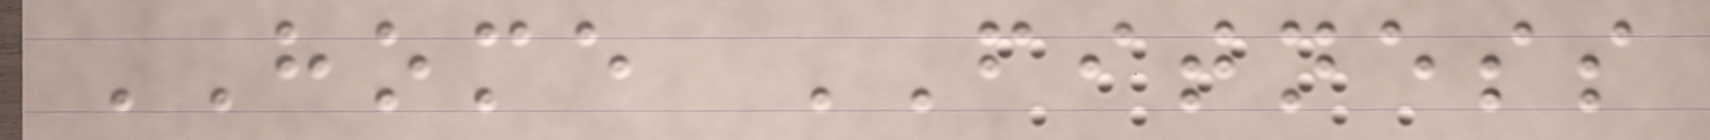HOME FITNESS
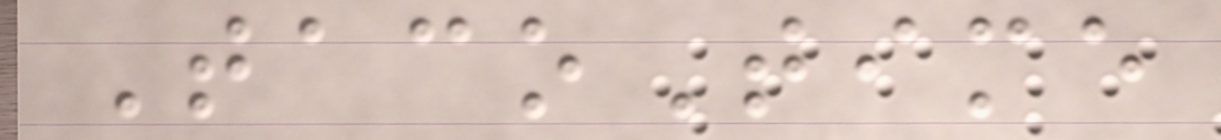TacoTime
